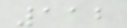112
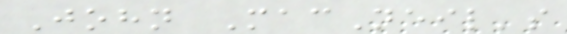John MacNeil's
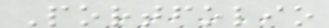Portfolio
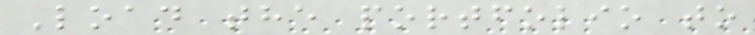Load the portfolio to
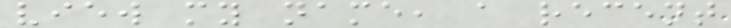view my name, a recent
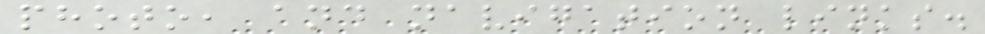photo, and navigation links.
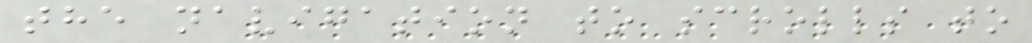the navigation to scrolls to
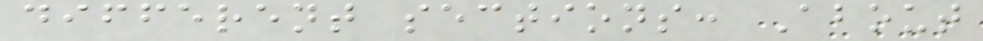different sections: About
